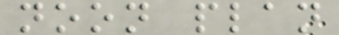noon plan
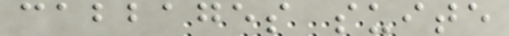cabbages suite
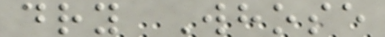dry Whose
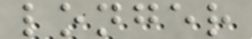longer
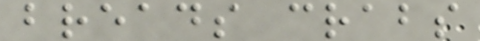breads crabs
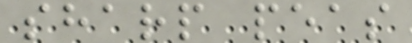sharp peas
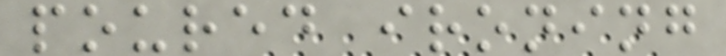poured ironing
